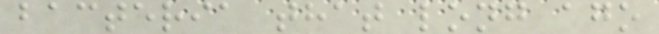bacteria that long ago
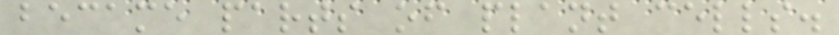became parts of plant cells.
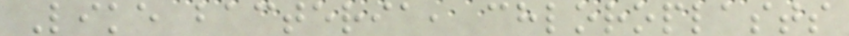Like bacteria, chloroplasts
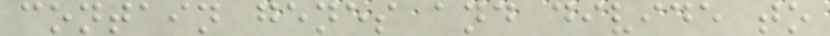contain genes and divide to
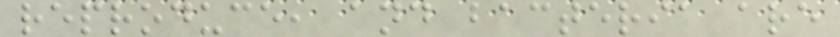reproduce, and bacteria are
